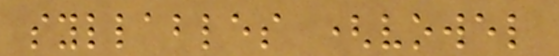syllables (vowel
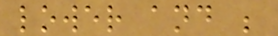lower and ;
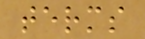terms
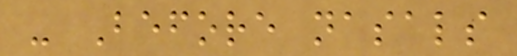- Before nasals
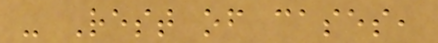- Rest of cases,
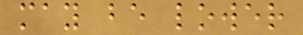may be lower
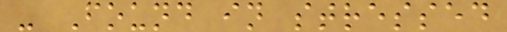- Found in stressed
